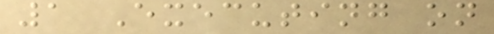1 Executing on
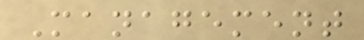Management
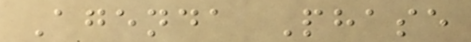Agenda Phase
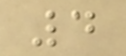4
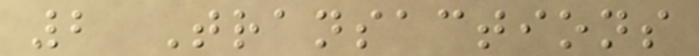2 Transactions
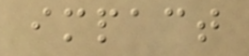impact
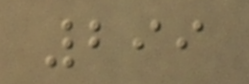299
